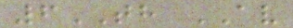6TH AV
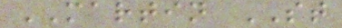MARTIN ST
